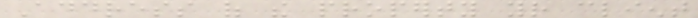Address of the property your client
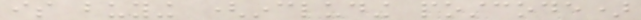is buying (including postcode)
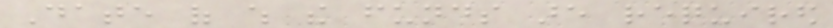Date of which the funds are required
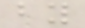by
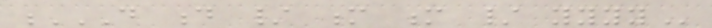D D / M M / YYYY
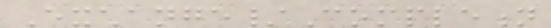Exchange/Completion
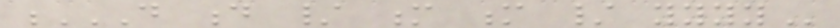D D / M M / YYYY
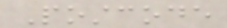Postcode
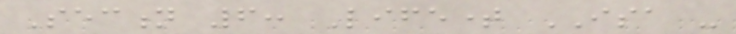Section 6: Lifetime ISA -
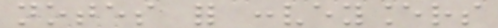notes for conveyancers
